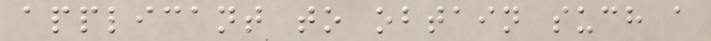applicant to obtain such a
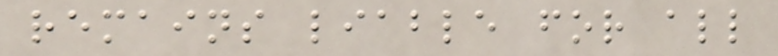remains liable for all
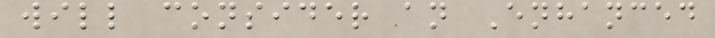will consider an Enhanced
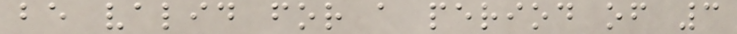be valid for a period of 3
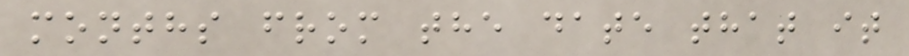months from the date that it
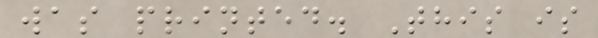was printed. This is
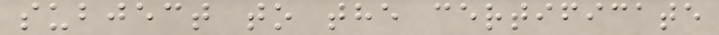subject to the certificate
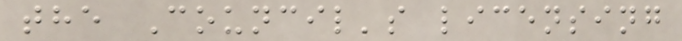the Council's licensing
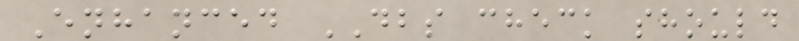Enhanced DBS check should
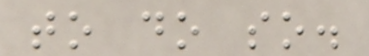to do so.
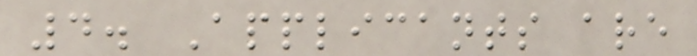4. Applicants are
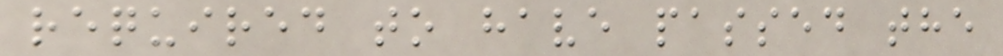required to have passed the
